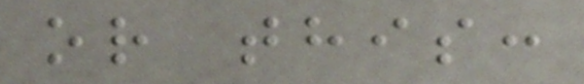or this:
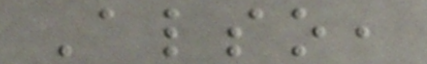Also,
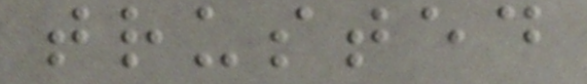trusted
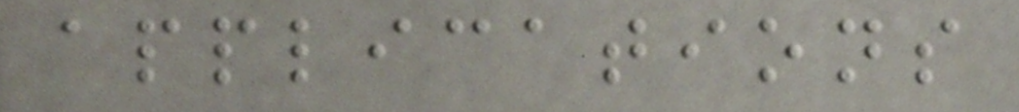applications
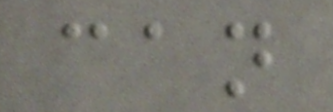can
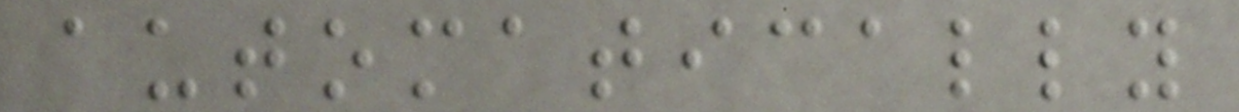automatically
